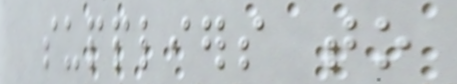suppliers to
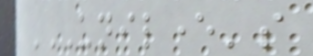UNILEVER'S
